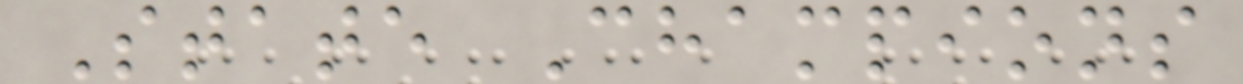State Champions
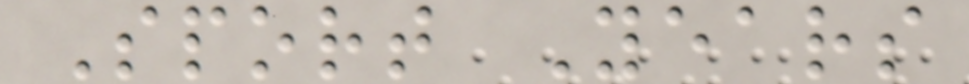Sport Years
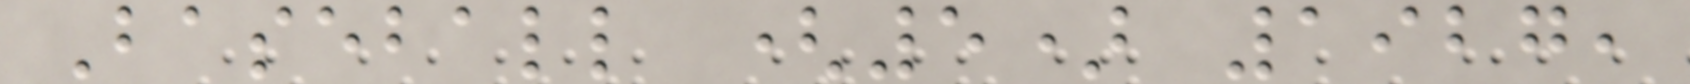Baseball (5) 1927,
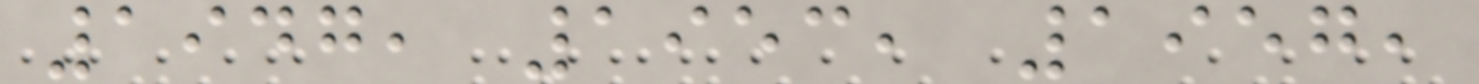1947, 1953, 1957,
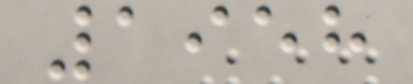1958
